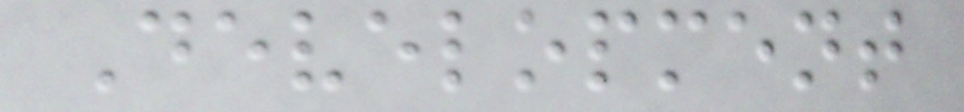Development
